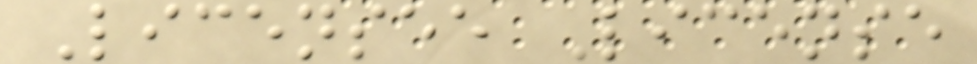Licensee License
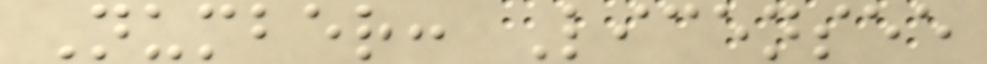Number: Licensee
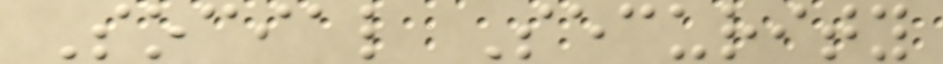Social Security
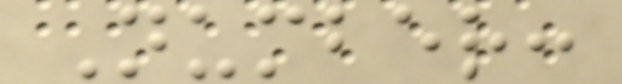Number:
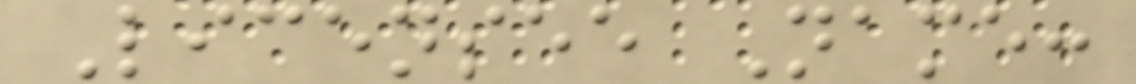Licensee Name:
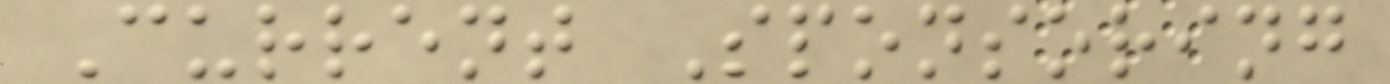Current Sponsoring
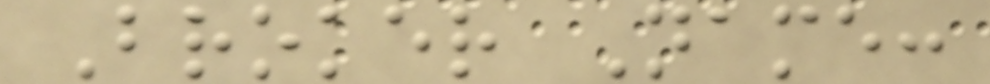Broker Name:
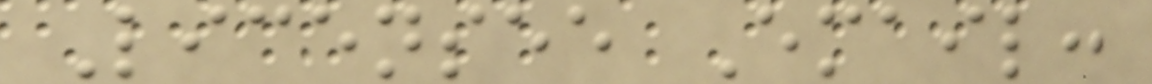Licensee Email:
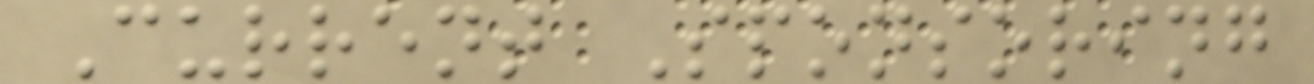Current Sponsoring
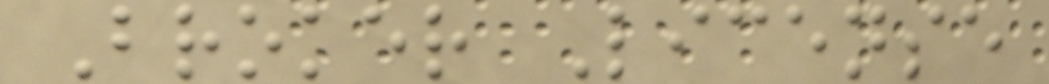Broker License
